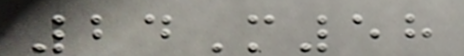24M58
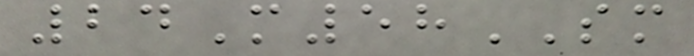24M58SM
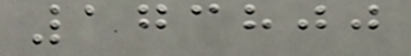173800
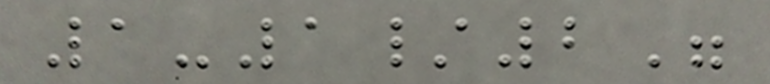1-1/2"
